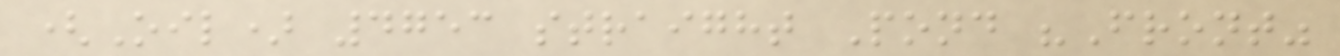(Oil) 4753 straight Pond "Front"
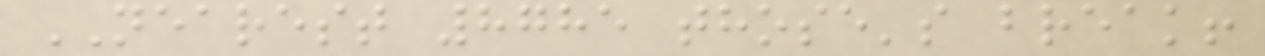NEAREST 8785 those's break!
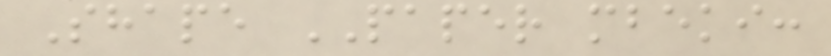Shape PAPER mbeki:
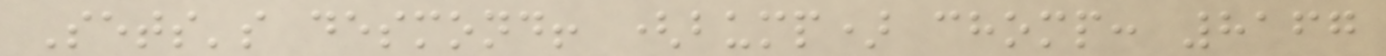Sets's desmond! (bump) chomp: 8167
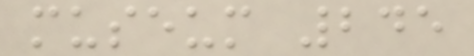museum 245
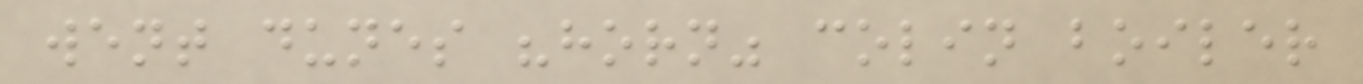went dunes "horn" colin boiler
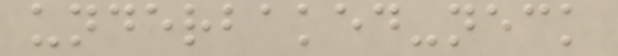underbaked-neck
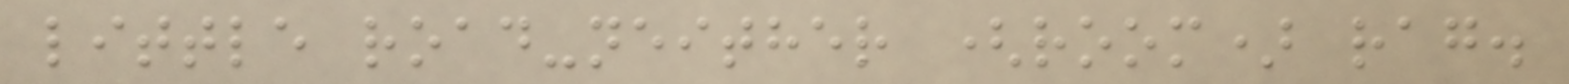little road-neither (room) rag.
